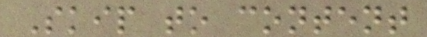Skip to content
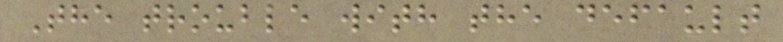The trouble with the default
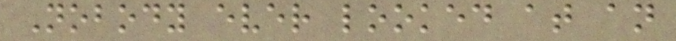Nobody ever looked at an
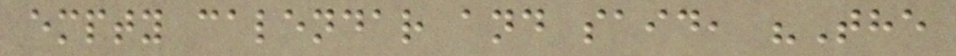empty calendar and said, "The
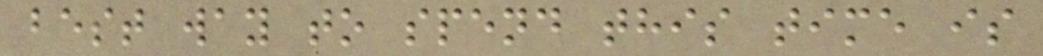best way to spend this time is
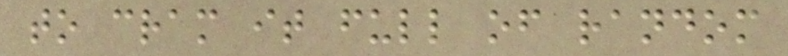to cram it full of random
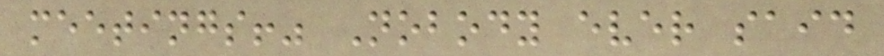meetings!" Nobody ever said
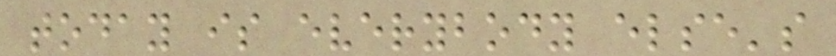today is everybody else's
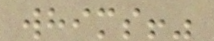whims!"
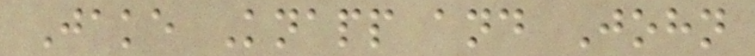Jake Knapp and John
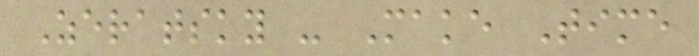Zeratsky - Make Time
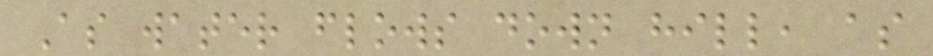As water flows down hill, as
